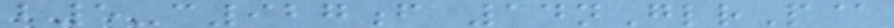b5-c927f 14nGlrP@
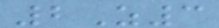2Z3
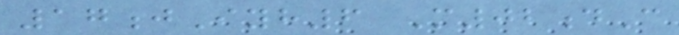17jIyh6 M02dC
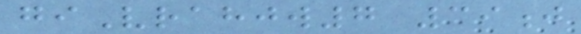giVrahjw7 39j
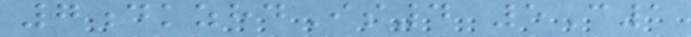7dkzhdIs4 5C1
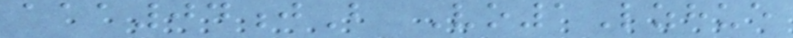aaa04jB Vo1Lzhue
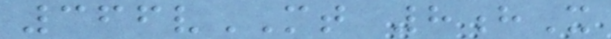366vMT 8hX
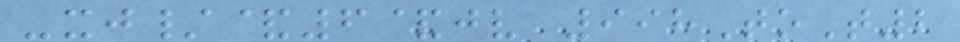-xj/&6&jv 998ToT2
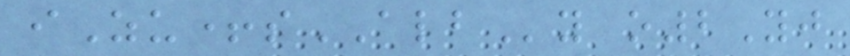iZu+sALBy o2Yj
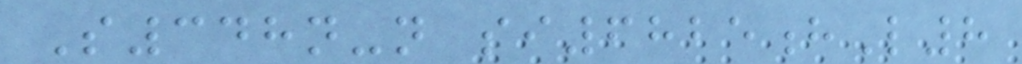S348n-n si6825hL8
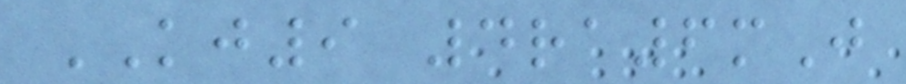KJ9 4ra6mJ
